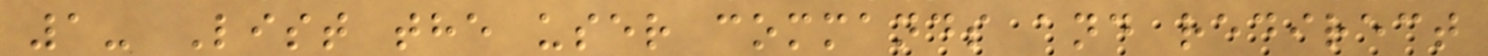1- List the user commands and redirect
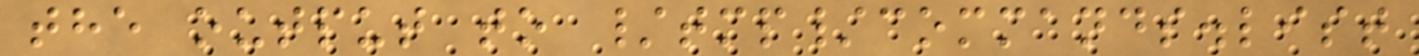the output to /tmp/commands.list
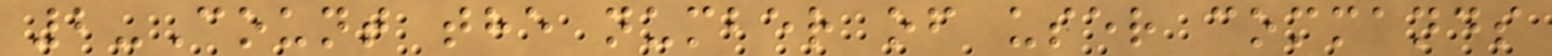2-Count the number of user commands
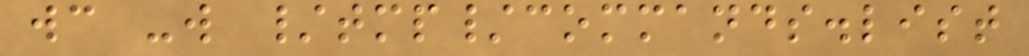wc -w /tmp/commands.list
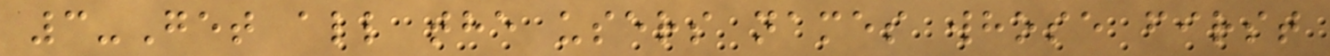3-Get all the users names whose first
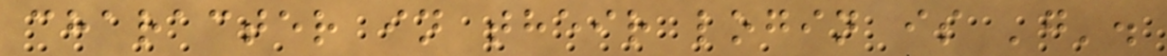character in their login is 'g'.
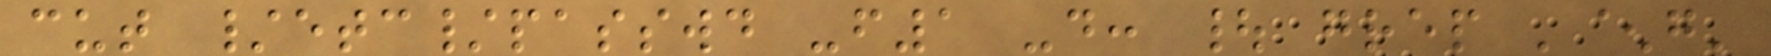cut /etc/passwd -f1 -d: | grep '^g'
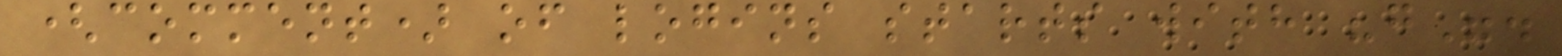(comment) of logins starts with "g".
